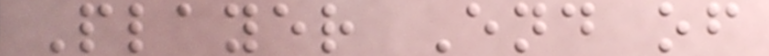Player End of
